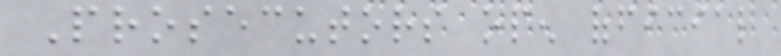Prosecutors open official
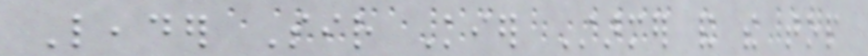Leader Sir Kier Starmer and the top
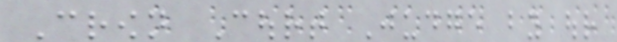Crown Court Judge by our
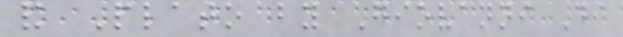and Plato by Giovanni Di
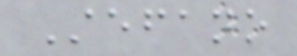Stefano
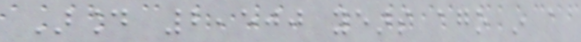Around 2,500 years ago in a
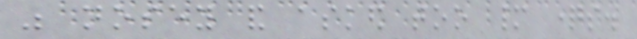was nosey and asked too many questions.
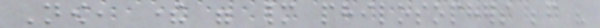Now, there were many philosophers before his
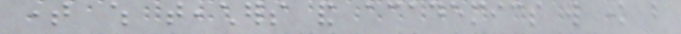time which teachers and academics will know but
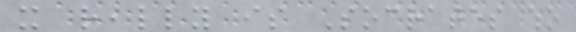it really is Socrates who
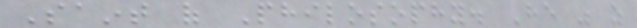Saint of Philosophy. He was as
